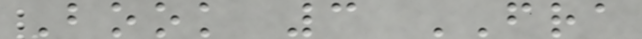Book 3 FRA
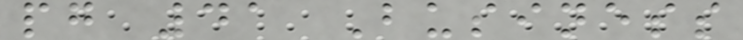pg 41 Business
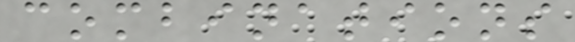combinations
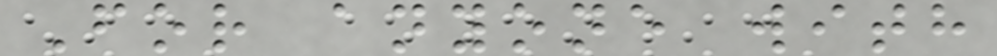For anyone with
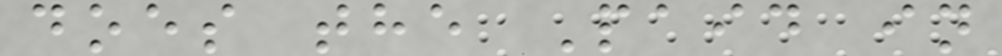does the Paid in
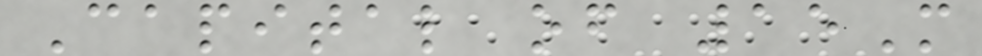Capital of 15M
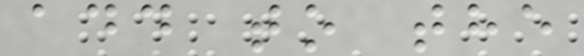add to the
